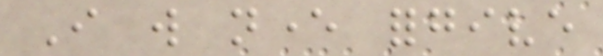I will never forgive
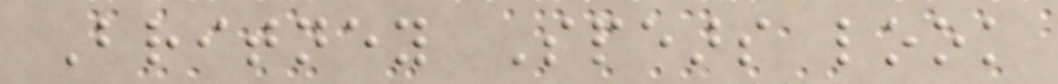Britney Spears look
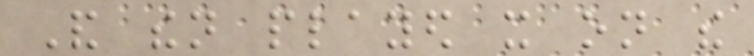And then played it on the
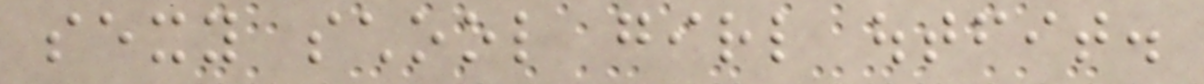sexy school girl outfit.
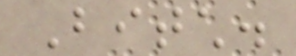Bitch.
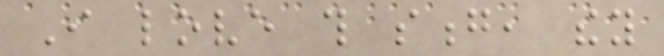I love this song, they
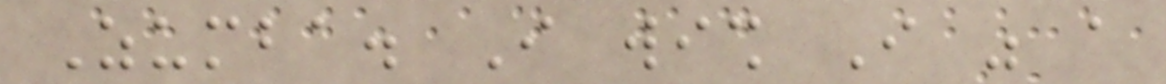Zumba. I wish I was a
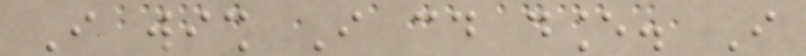I wish I could dance. I
